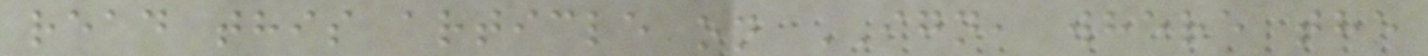read this article on IGN, where the
